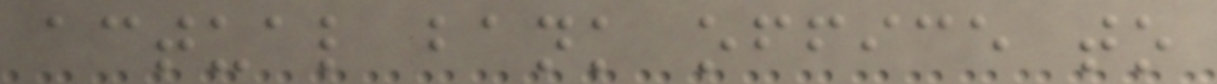actual bank office to
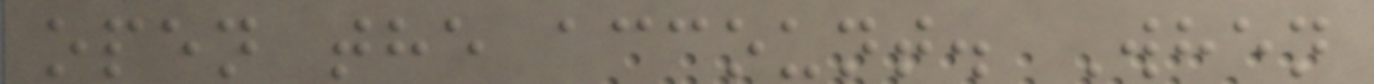open the account. When
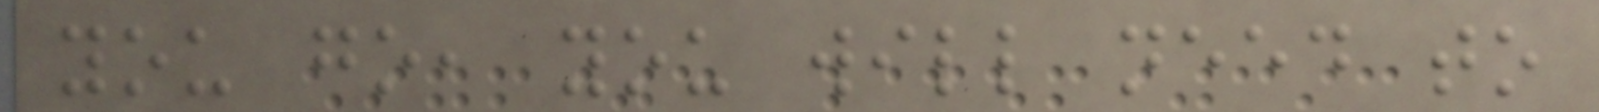you go, you will need to
